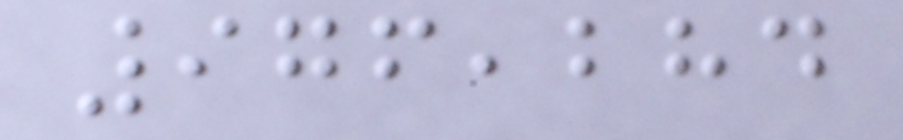976,284
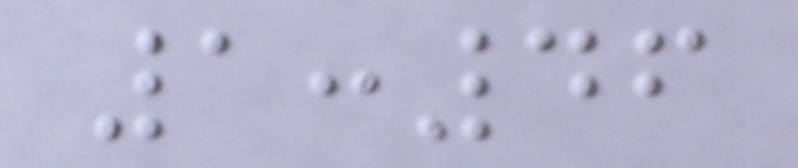1:46
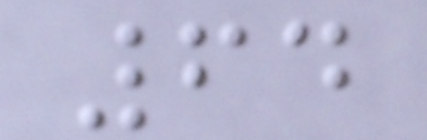64
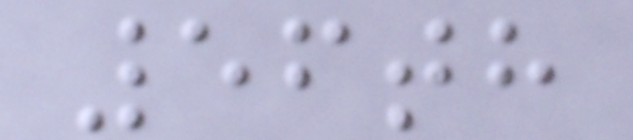56th
